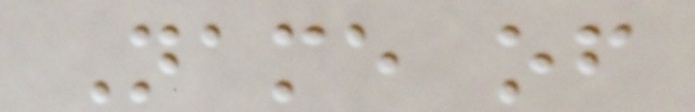Name of
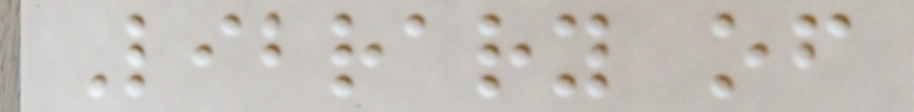Library of
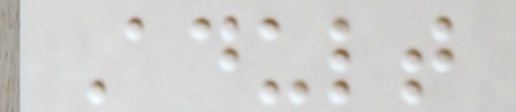Adult
